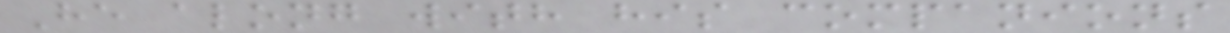He along with his companions
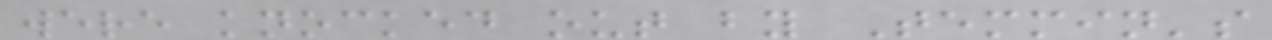were knocked out by Temmin's
